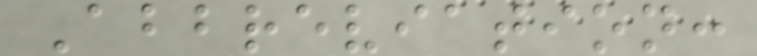Abbreviation:
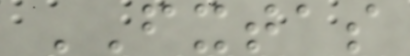FXTAS
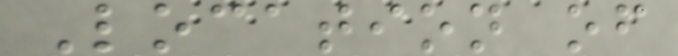Location of
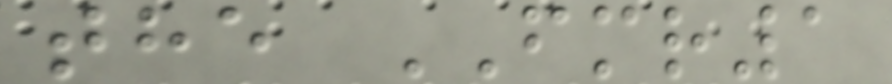the FMR1
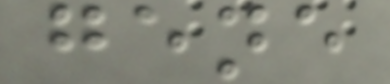gene
